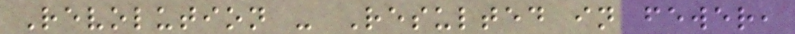Revolution - Resulted in fewer,
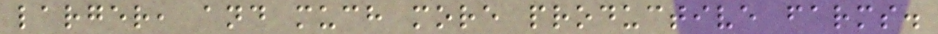larger, and much more productive farms.
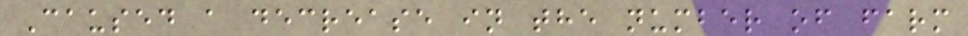Caused a decrease in the number of farm
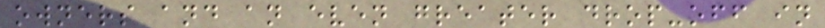owners and an even greater drop-off in
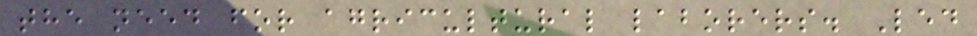the need for agricultural laborers. Led
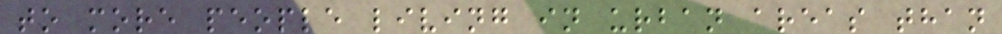to more people living in urban areas than
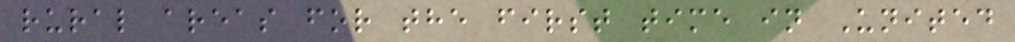rural areas for the first time in United
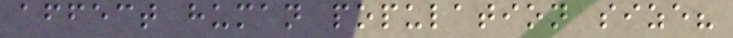affect human population size?
